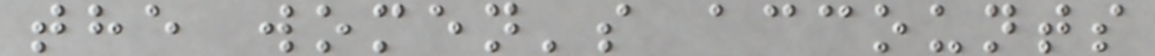the women's accounts
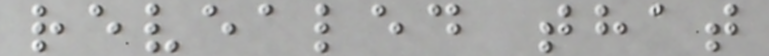revealed that
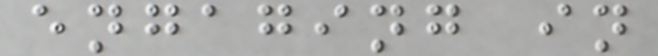engaging in
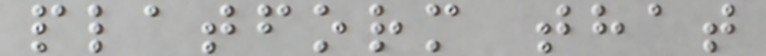platform that
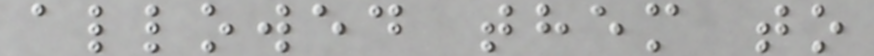allowed them to
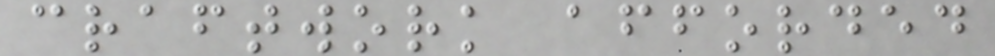craftwork afforded
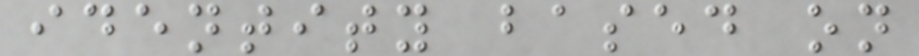identity based on
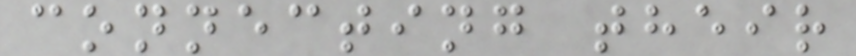connecting their
